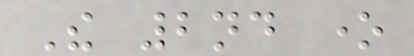The 2nd one
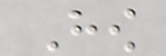How
